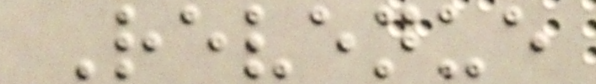Revenue
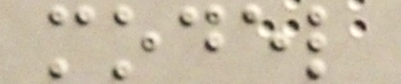model
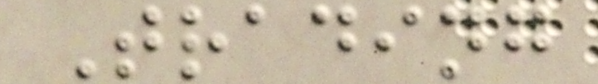Trading
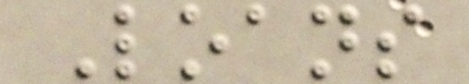Loans
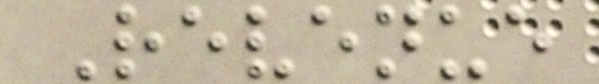Revenue
